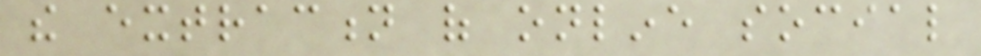the extraction of online social
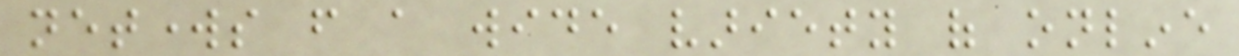networks from a wide variety of online
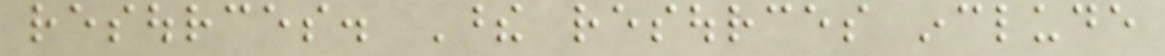resources. These resources include
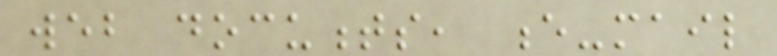web documents, e-mail
